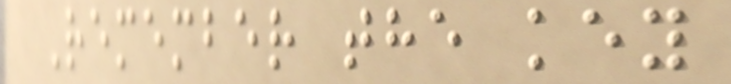Remember the key
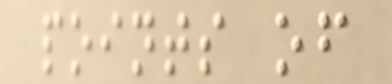points of
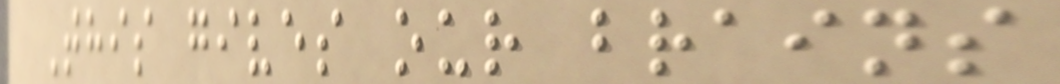This gives our brains
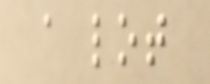a lot
